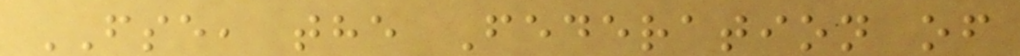FSE, the Federation of
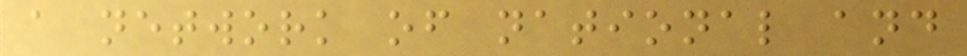a network of national and
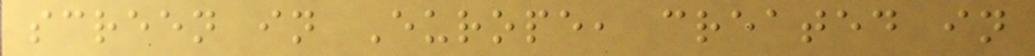screen in Europe, created in
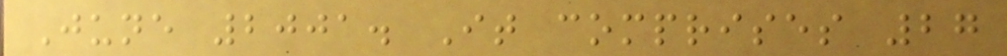June 2001. It comprises 27
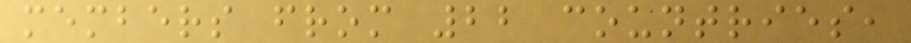members from 22 countries,
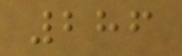286
